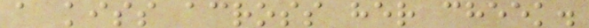a kiss across her cheek.
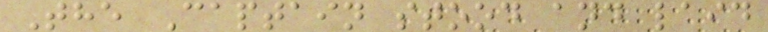The Captain stood and laid
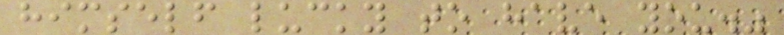himself lucky to have you."
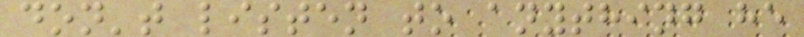don't listen to anything he
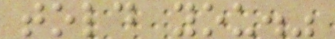told you."
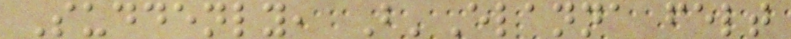Suddenly, B'Elanna felt
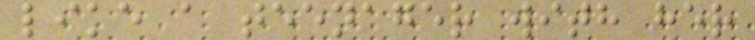like a teenager with her
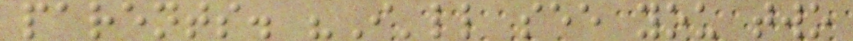parents. "I'll see you two
